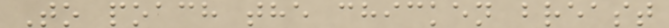To poach the chicken breast
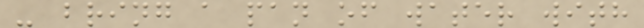- bring a pan of water with
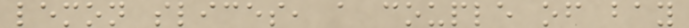lemon slices, a couple of bay
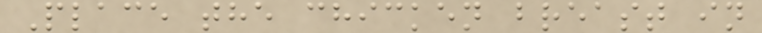Place the chicken breast in
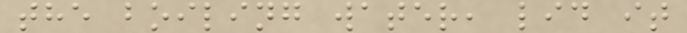the boiling water, lid it
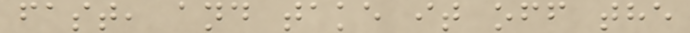fast, and take it off the
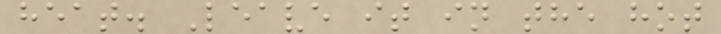heat. Leave it in the hot
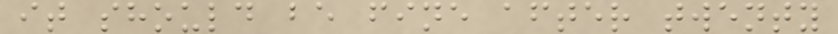it should be fine after twenty
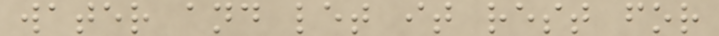water and let it rest for
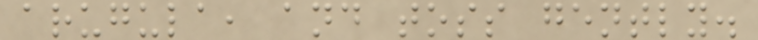arugula, and toss gently.
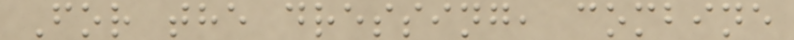For the dressing, combine
